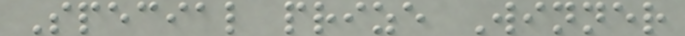Special prize Winner
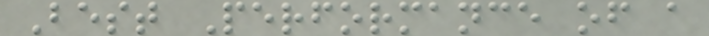Best Performance of a
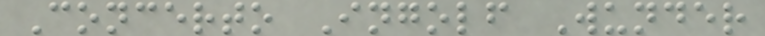Concerto Ingolf Wunder
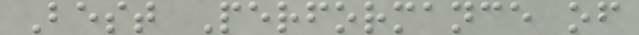Best Performance of
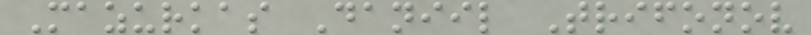Mazurkas Daniil Trifonov
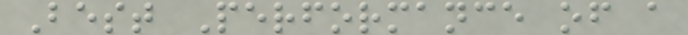Best Performance of a
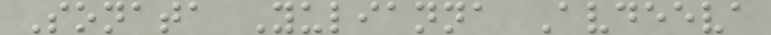Sonata Yulianna Avdeeva
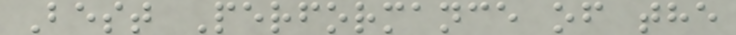Best Performance of the
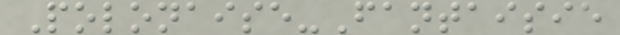Polonaise-Fantaisie
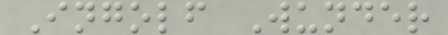Ingolf Wunder
